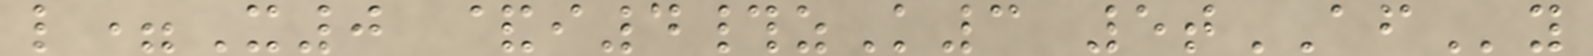l=X0 &i4#zK3 5tAFy
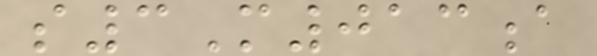s3M013a
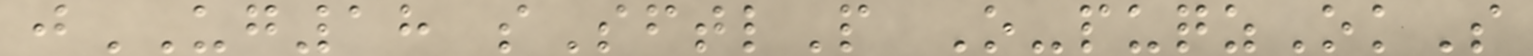jUG18 sSftlP O-puqzOkS
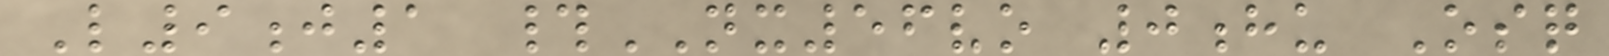L9j1 #NX56vo 0hu Osq
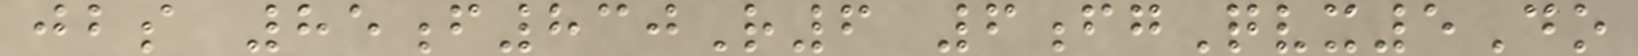jbs 85f830R6 6fgQvx5Do
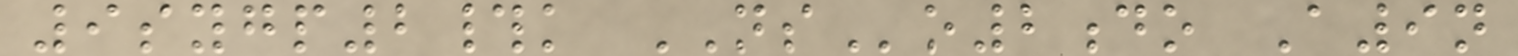9sygp2#k NSo2do A9n
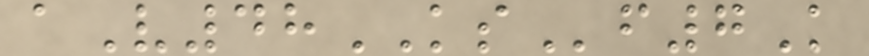aV48KSf7K
